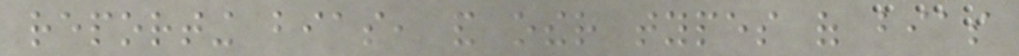reporting bias, and other types of bias
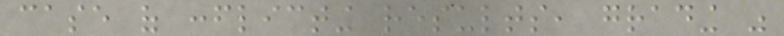case of conflicting results, grading was
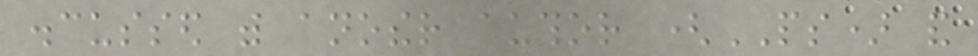discussed with another author (PS) and
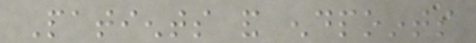Patients and endpoints
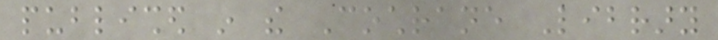published in the Cochrane Library
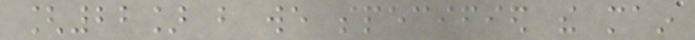[22] but we specified the main
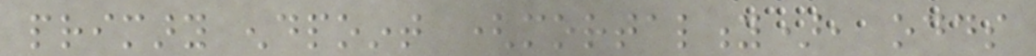primary endpoint (mortality), odds
